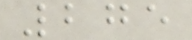275
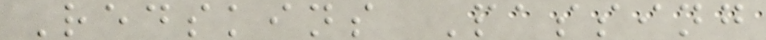Redskins Passing
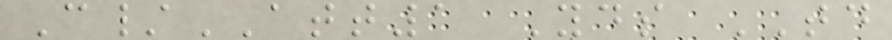C/ATT1 Yds TD
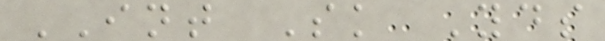INT Sk Yds
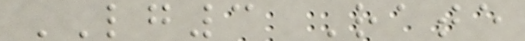LG3 Rate
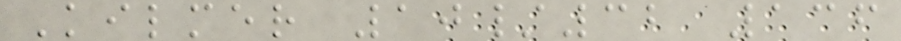Kilmer 10/32 136
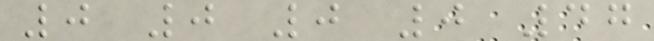0 0 0 0 47
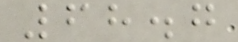68.7
